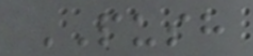PUSH
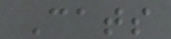Cats
